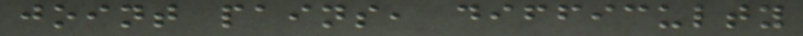joint pains, difficulty
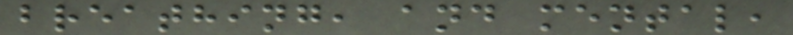breathing, and mental,
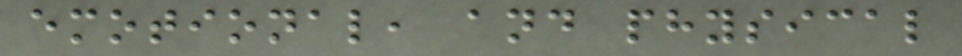emotional, and physical
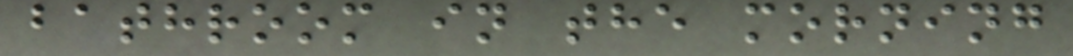bathroom in the morning
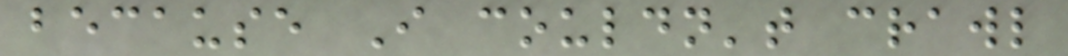because I couldn't crawl
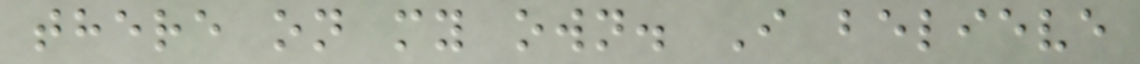there on my own. I believe
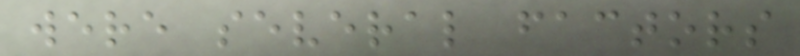were several factors
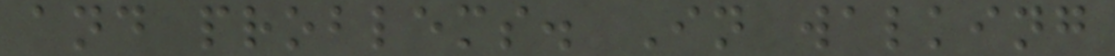and problems. In walking
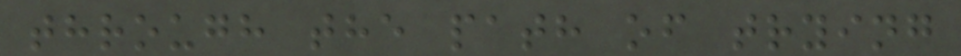through the path of trying
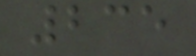235
